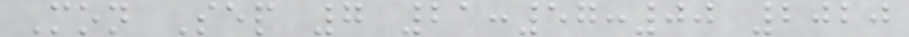Mon Sep 7 21:57:00 2020
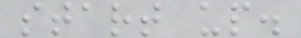start up.
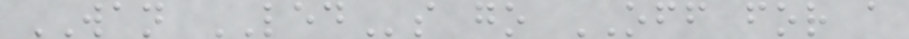WAN LEDs go OFF for a
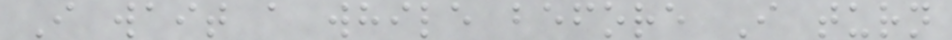I wait a while before I turn
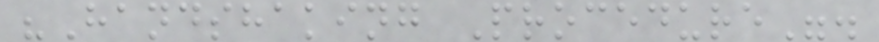"Handshaking Procedure".
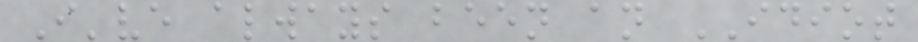I've always been an IDIOT
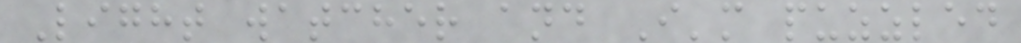Light watcher and I'm puzzled
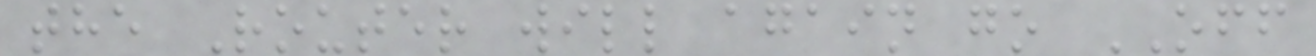the Router will again go OFF
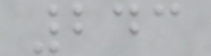243
